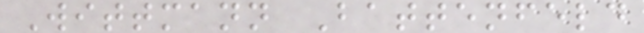Wittmann Battenfeld
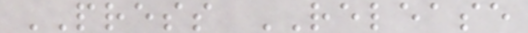PRESS RELEASE
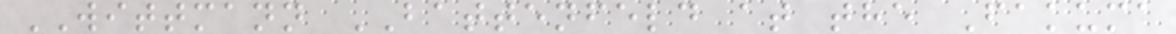WITTMANN BATTENFELD at the Fakuma
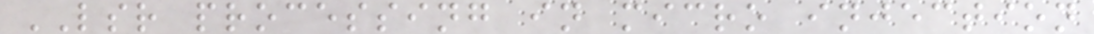LSR processing in micro injection
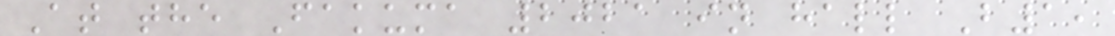At the Fakuma 2021 in hall B1,
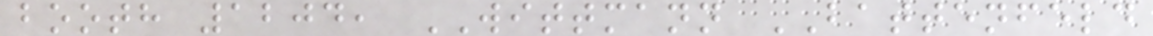booth 1204, WITTMANN BATTENFELD
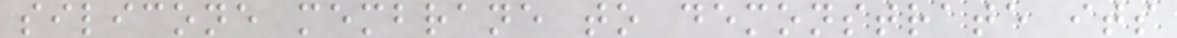silicone membrane to demonstrate its
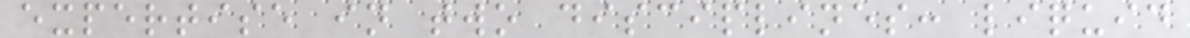expertise in two disciplines: liquid
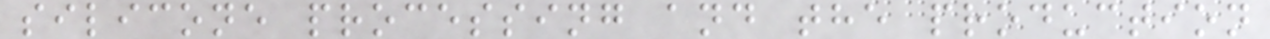silicone processing and the production
